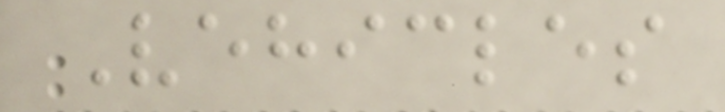Vehicles
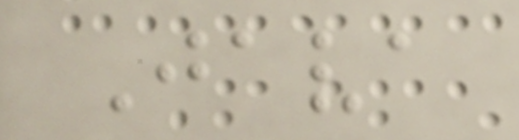Java
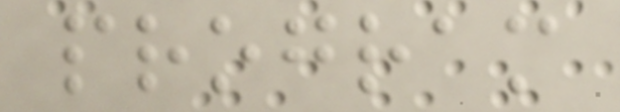program
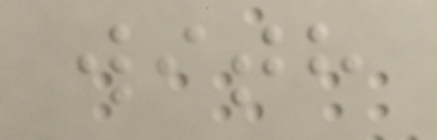with
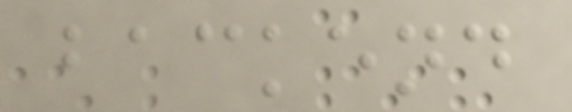backend
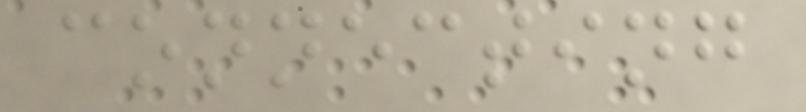connecting
